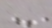-
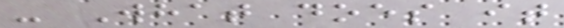- What does it
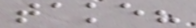take?
